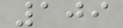109
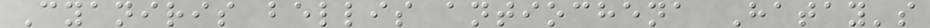Cyaniris bellis antiochena Hatay's
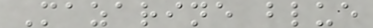Mazarine blue
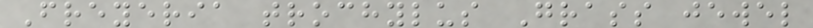Freyeria trochylus Grass jewel
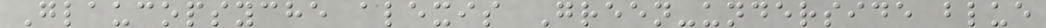Glaucopsyche alexis Green-underside blue
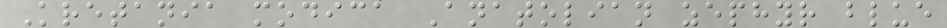Kretania modica Anatolian zephyr blue
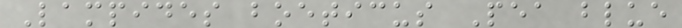Lampides boeticus Pea blue
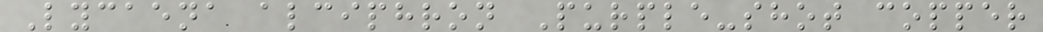Lycaena alciphron Purple-shot copper
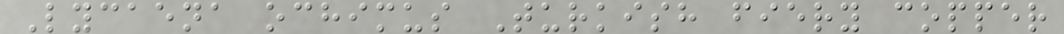Lycaena ochimus Turkish fiery copper
